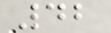42
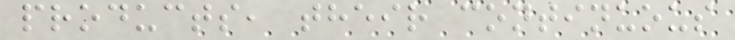products, their continuous
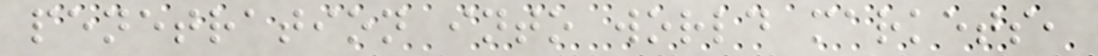penetration into world markets,
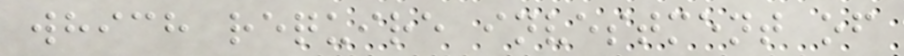which require investment of
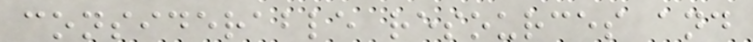considerable resources and
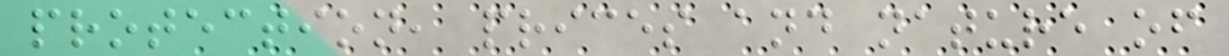protection, prices and nature of
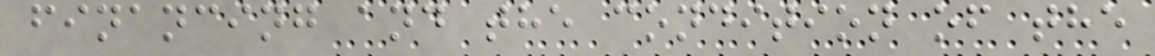financing and the condition of the
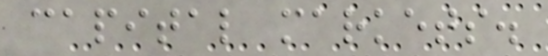capital markets.
